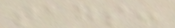tags:
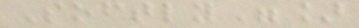Softly"]
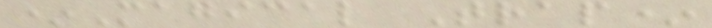*Magical Trap*
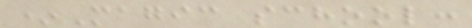*Magic school:
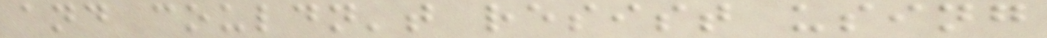and couldn't resist using
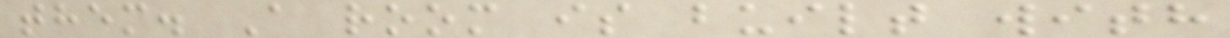them. A room is built with
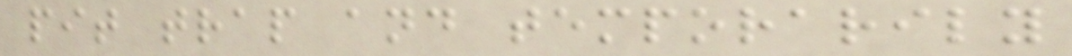pit trap and temporarily
